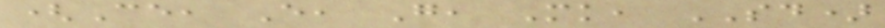(Ce, E, G, Mk, SD)
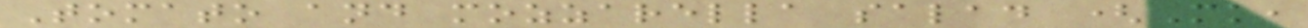Tomato and mozzarella salad (Mk,
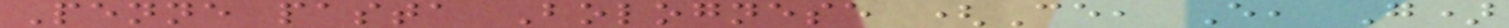Penne pasta Bolognese (Ce, E, G)
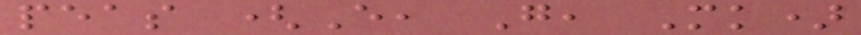peas (E, G, Mk)
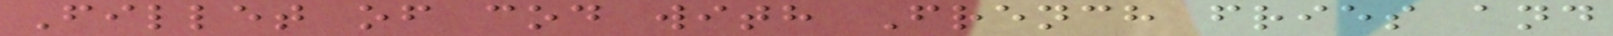Fillet of cod with French fries and
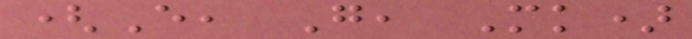(E, G, Mk)
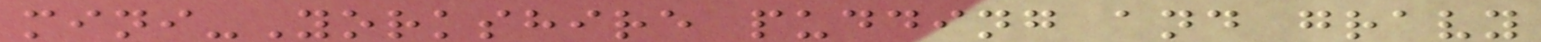mini-Yorkshire pudding and gravy
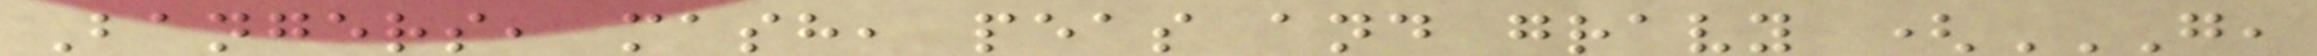Bangers, mash, peas and gravy (G,
